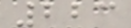223
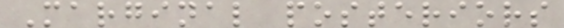Marginal posteriors
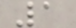1
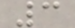3
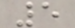5
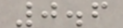0.6
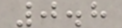0.8
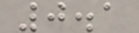0.1
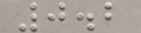0.2
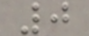0
